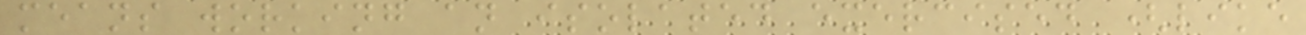means working an isolated exercised (like
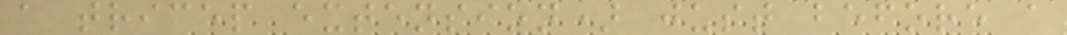a tricep extension) just before a
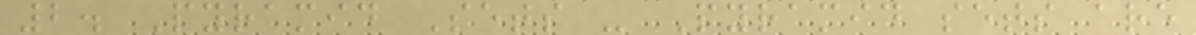2. Pyramid Sets - Pyramid sets are
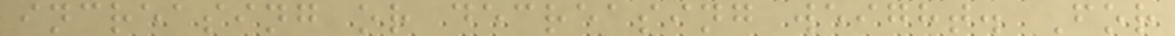increasing or decreasing weight. For
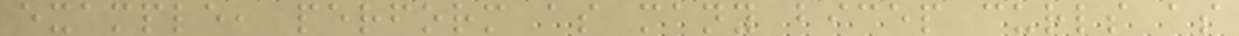example, perform as many bicep curls as
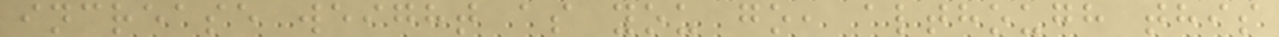increase weight as you go, although this
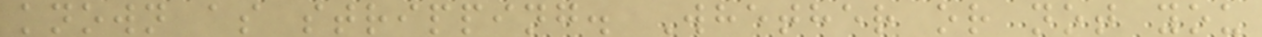known as stripping. Whether or not you
